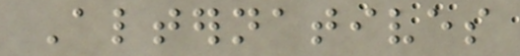Alternatives
